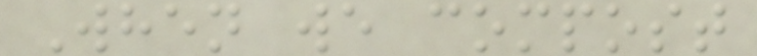When we compost
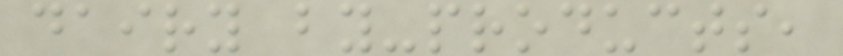dairy by-products,
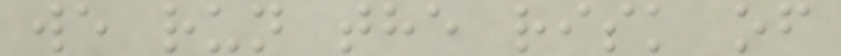we run the risk of
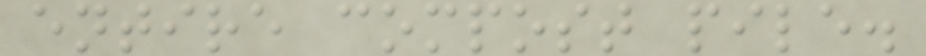entire compost pile.
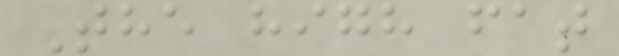The high fat
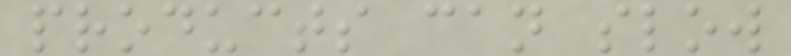products can slow
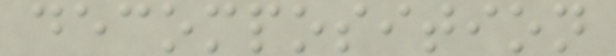decomposition
